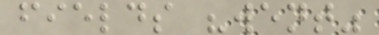fields "went"
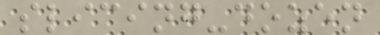slicing-dozen
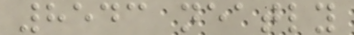8543 neatly
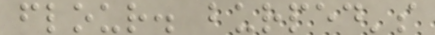flour. burped's
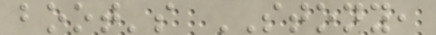boot's STONY,
